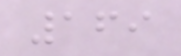169
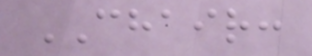CHAIR:
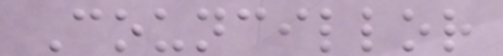Councillor
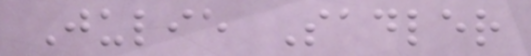Julie Sadler
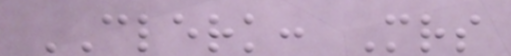CLERK: Mrs
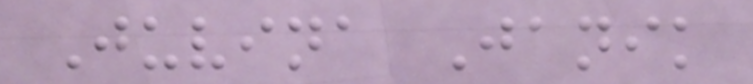Juvina Janik
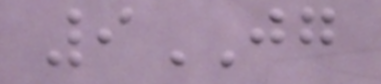9JG
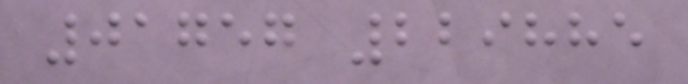01757 229885
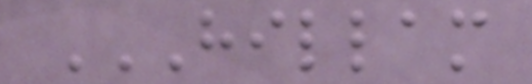HILLAM
